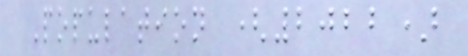Population (2022)
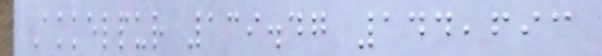Akkelpur 139.47 144,693
